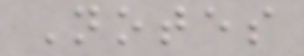Notes
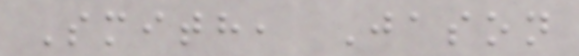Smith, Jason
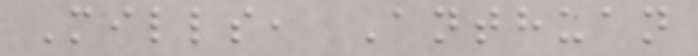Mills, Anthuan
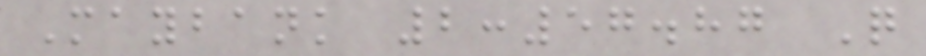Maybank 2:57.87 Q
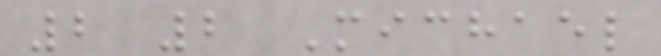2 2 Michael
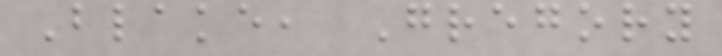Blake, Gregory
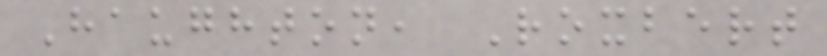Haughton, Roxbert
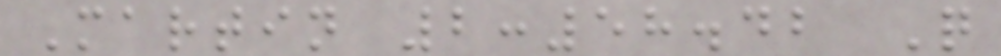Martin 2:58.42 Q
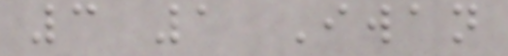3 1 Iwan
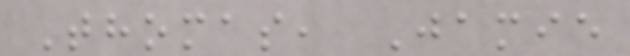Thomas, Jamie
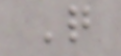Q
